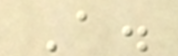A.
